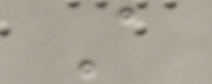A
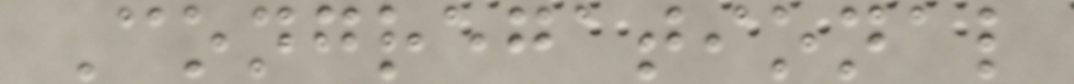Congregational
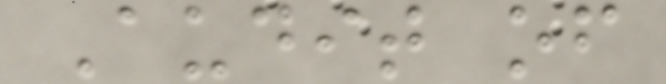Audit of
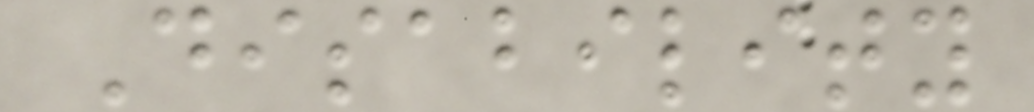Disability
